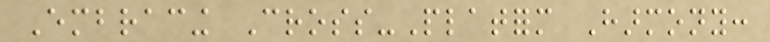Embracing Cross-Platform Harmony:
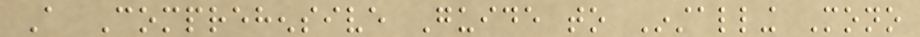A Comprehensive Guide to Installing Mono
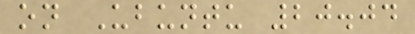on Ubuntu 20.04
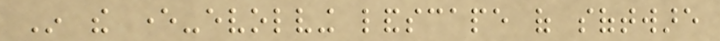In the ever-evolving landscape of software
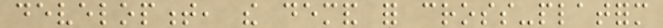development, the demand for cross-platform
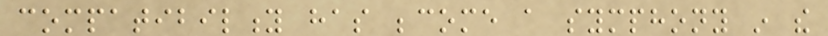compatibility has become a symphony in the
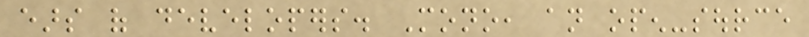ears of developers. Mono, an open-source
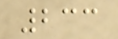233
